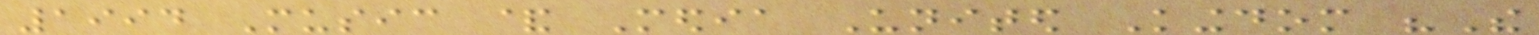1994 Music & Media United Kingdom "The
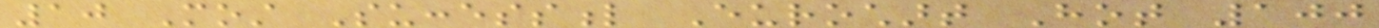10 Most Successful Eurochart Hot 100
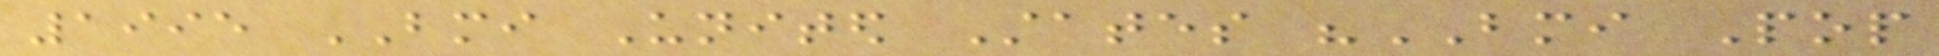1995 BMI United States "BMI Pop
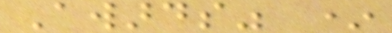Awards" *
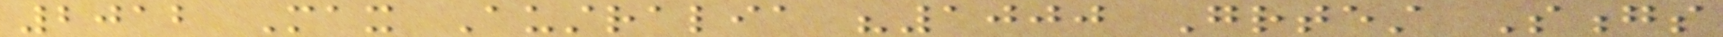2012 Max Australia "1000 Greatest Songs
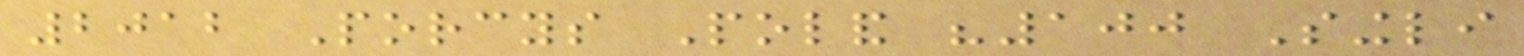2012 Porcys Poland "100 Singli
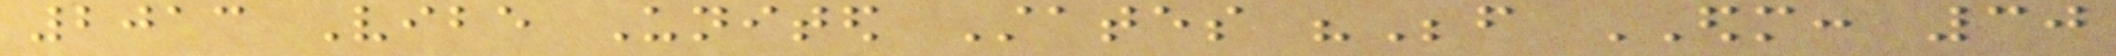2013 Vibe United States "Before EDM: 30
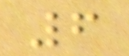6
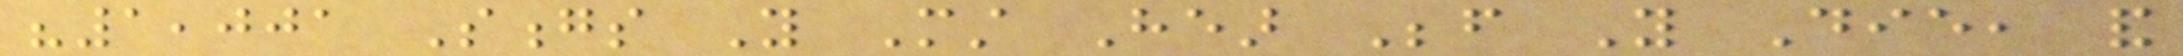"1,001 Songs You Must Hear Before You Die, and
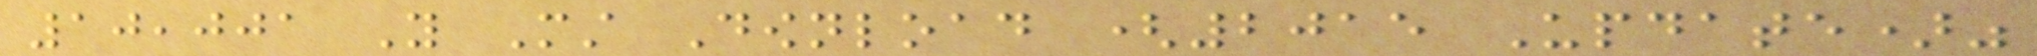10,001 You Must Download (2015 Update)"
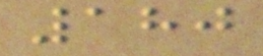180
